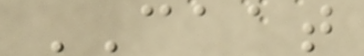CAAT
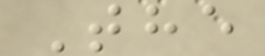The
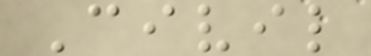Civil
